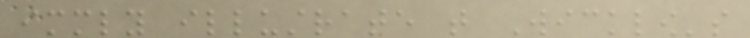immediately illustrate that Wicklow's
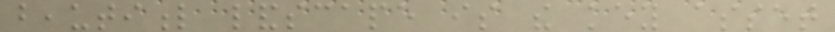beautiful landscape is the key asset
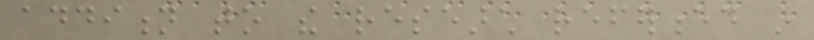addition to the research referenced in
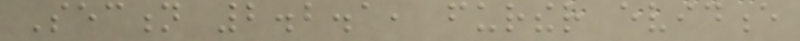Section 2.2.1, further evidence
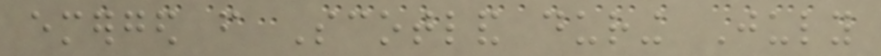emerged from Scotland during July
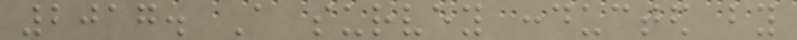2017. A survey conducted by
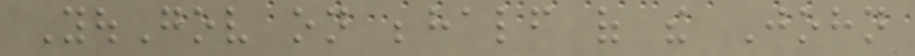YouGov on behalf of the John
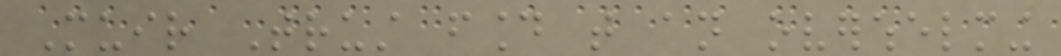Muir Trust found that an overwhelming
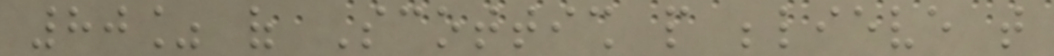80% of Scottish people believe that
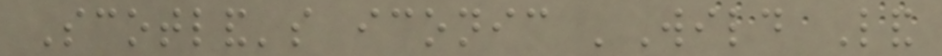Scotland's iconic 'Wild Land
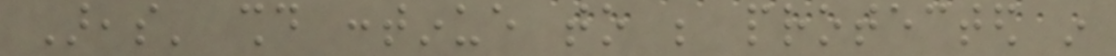Areas' should continue to be protected in
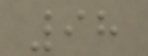98
